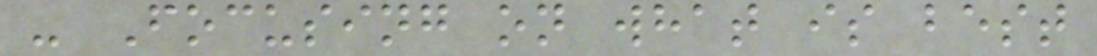- Focusing on what is best
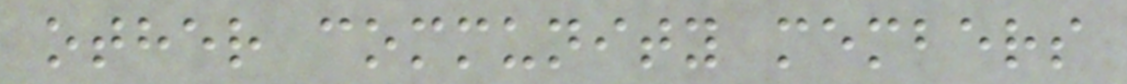other community members
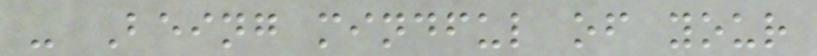- Being mindful of your
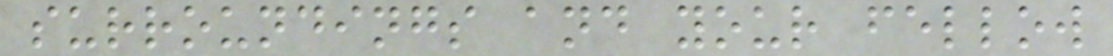surroundings and your fellow
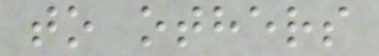to others
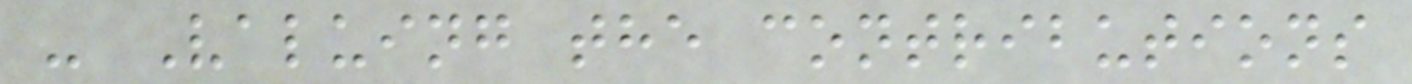- Valuing the contributions
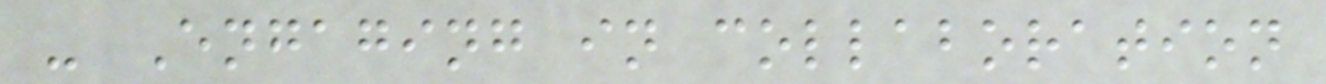- Engaging in collaboration
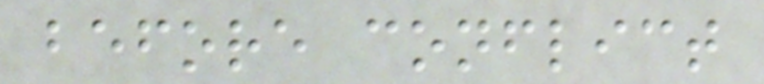before conflict
